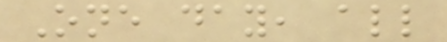One day, all
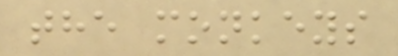the monkeys
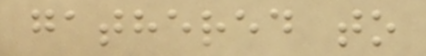gathered to
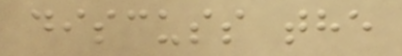discuss the
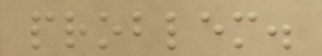problem.
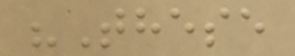"These
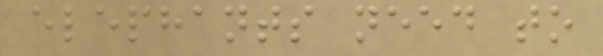elephants need to
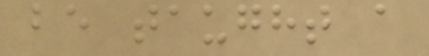be taught a
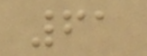61
